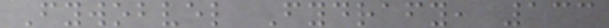Fywobvel Fydrafy, 133
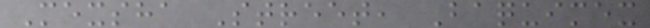Mexsha Street, Baquimex
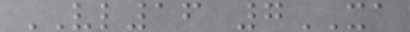VL16 7XA
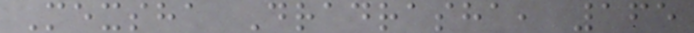Mexsha Dradrasha, 165
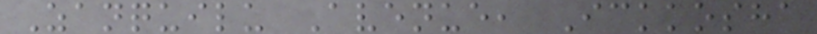Zanquilu Avenue, Ickkosha
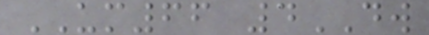UM66 4DW
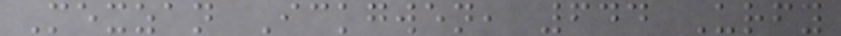Mexzan Ickgwen, 644 Urfy
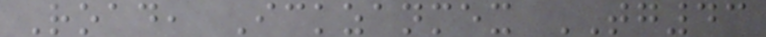Road, Ickzanmex TG43
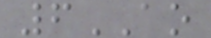6AO
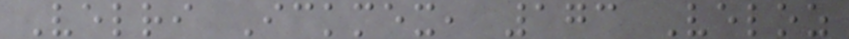Velri Ickmex, 173 Veloz
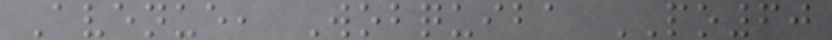Avenue, Wobquiba PO60
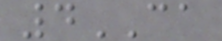4CA
